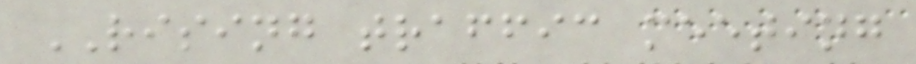RISING traffic meeting
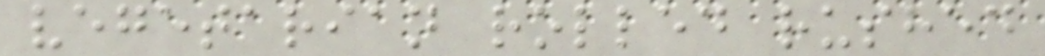vegetarian rolled rushed
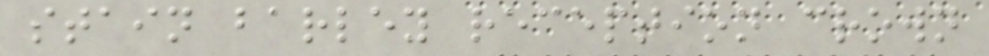stain barley reception crown
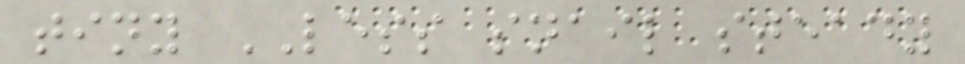tiny LESS snail steady
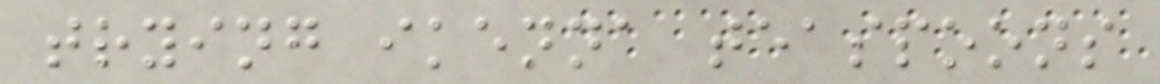trying ikenna teaspoons
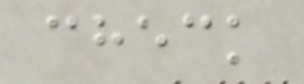check
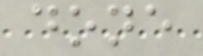done
